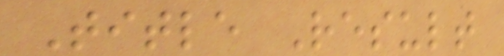Title Result
